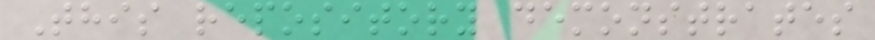This repository demonstrates
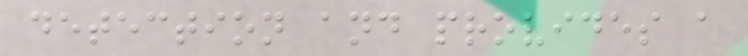detection and provides a
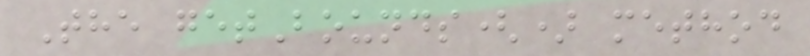The getBounds() method
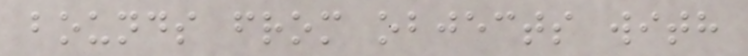bounds from objects with
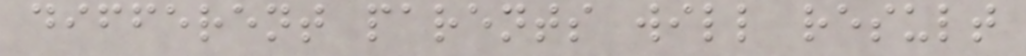different parents will result
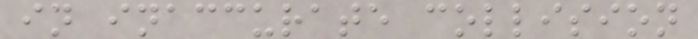in inaccurate collision
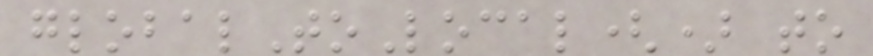globalToLocal() to
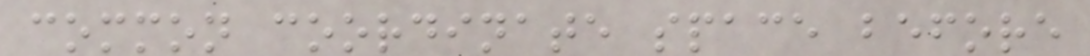common coordinate space before
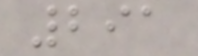291
